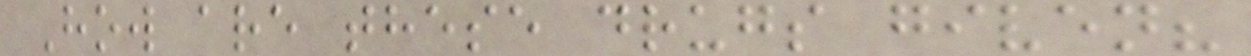How are these drugs given?
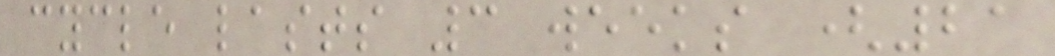cycle lasts 3 weeks (21
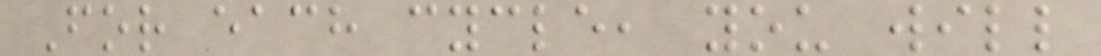For each cycle, you will
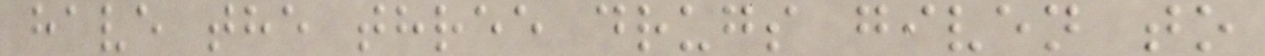have the three drugs given to
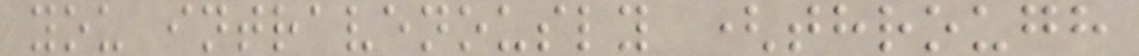you intravenously (through
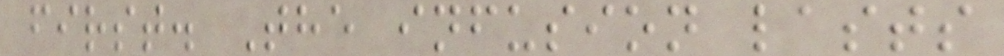first. The infusion lasts
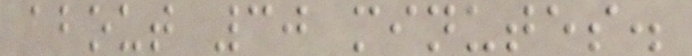about 30 minutes.
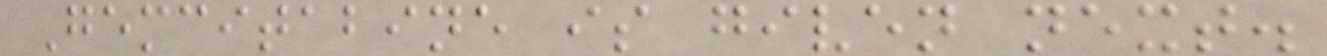Gemcitabine is given next.
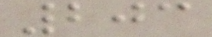203
